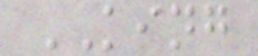KING
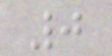0
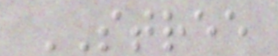STREE
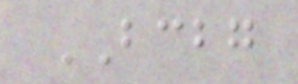BCBG
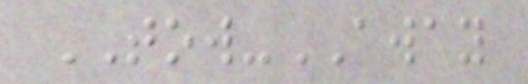TOW-AWAY
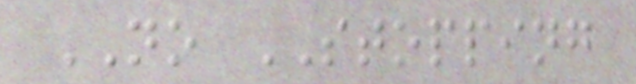NO STOPPING
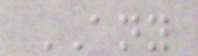ANY
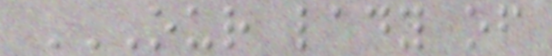OUR LADY OF
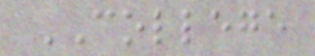COLLEGE
